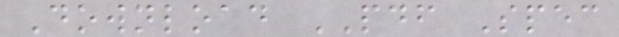Download PDF Spec
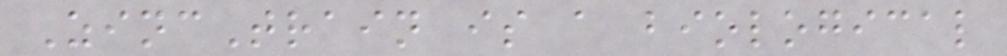ZincTrain is a biological
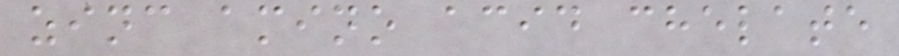zinc amino acid chelate
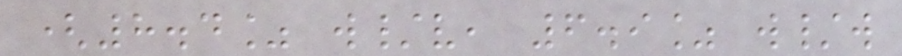(8.4% w/v, 6.9% w/w
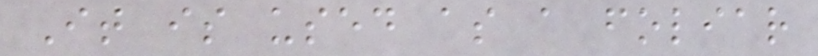It is used as a foliar
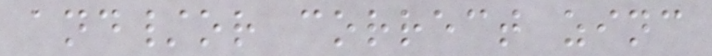and/or correct zinc
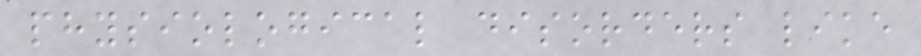physiological disorders like
